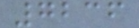7236
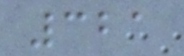321
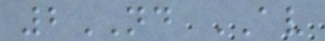2ND AV
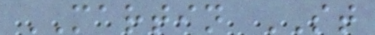MARTIN ST
